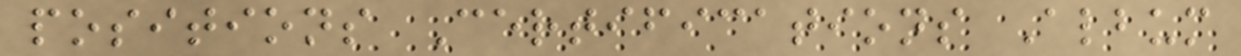positions Certifications Album
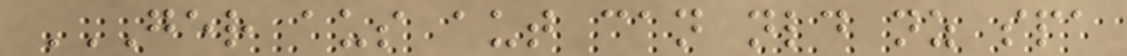GER AUS AUT CAN NLD NZ SPA
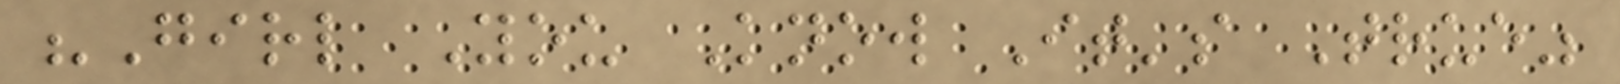"Girl You Know It's True"
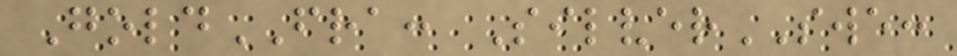GoldFRA: SilverSWE:
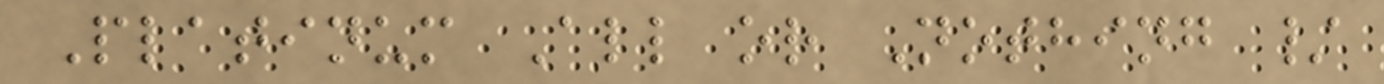Platinum All or Nothing /
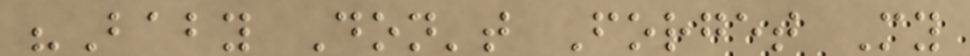"Baby Don't Forget My
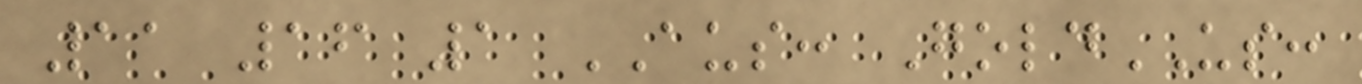11 16 1 AUS: GoldUS:
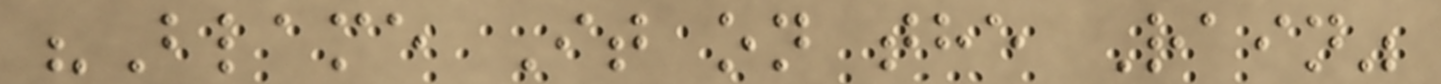"Blame It on the Rain"
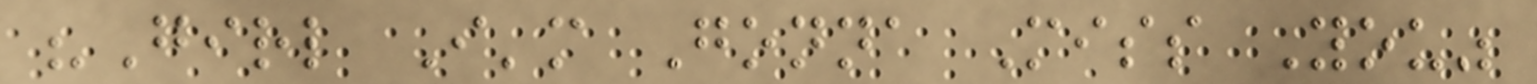"Girl I'm Gonna Miss You"
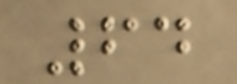64
